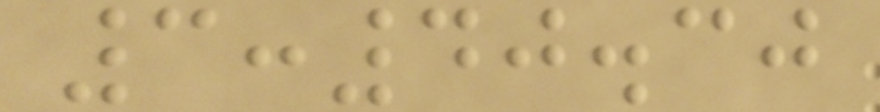3:40.30
